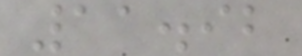11.92
